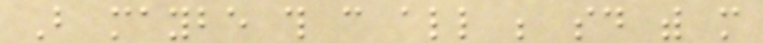But maybe this can all be said with more
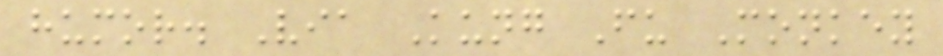humor. Via Kung Fu Monkey
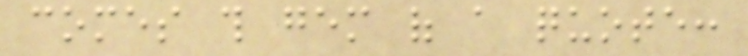comes this gem of a quote:
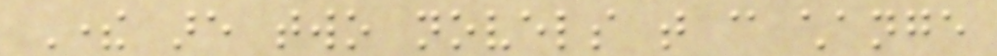There are two novels that can change
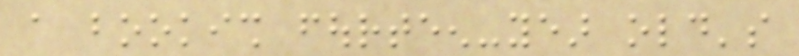a bookish fourteen-year old's
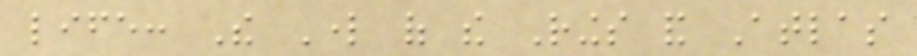life: The Lord of the Rings and Atlas
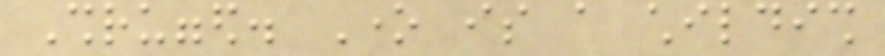Shrugged. One is a childish
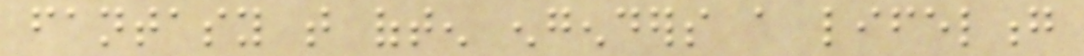fantasy that often engenders a lifelong
